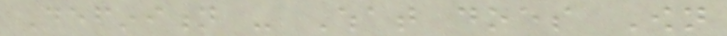Definition - What does Own
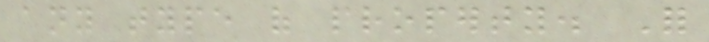any type of property. For
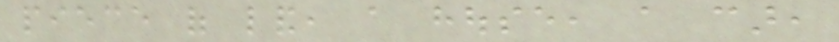piece of land, a house, a car,
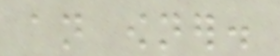an owner.
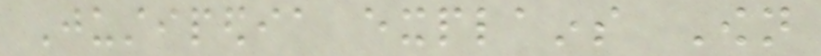Justipedia explains Own
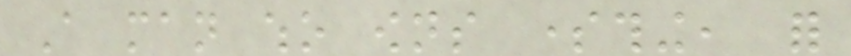A man who owns something, for
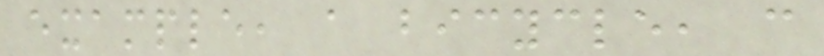example, a bicycle, can
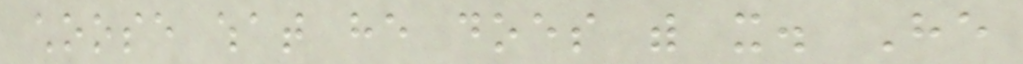choose what he does with it. He
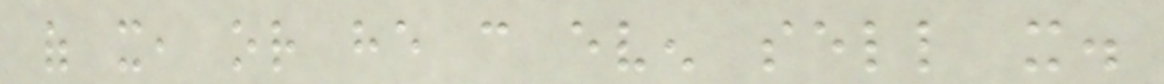of it, or he can even sell it.
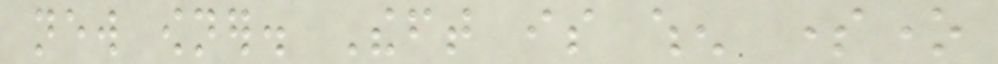new owner. Theft is when someone
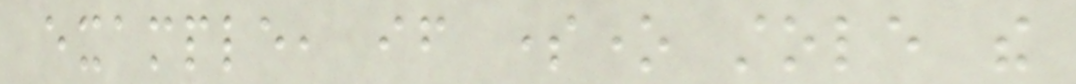example, if someone stole the
